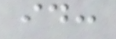id:
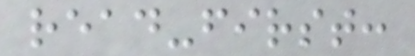read-first:
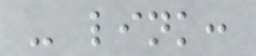- link:
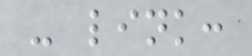- link:
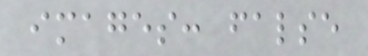images: false
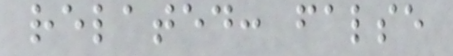related: false
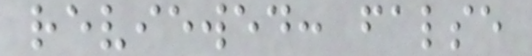reviewed: false
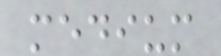medium
